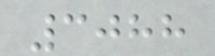3088
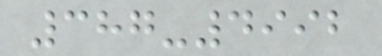387-4992
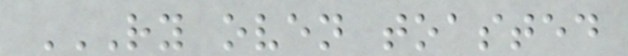RY OVEN TOASTED
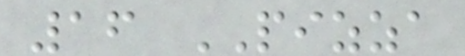16 PIZZA
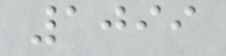1099
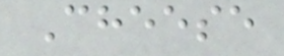Cheese
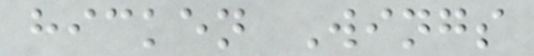hicken Wings
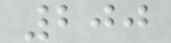200
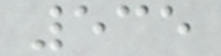535
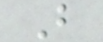B
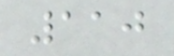110
